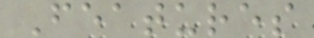Features
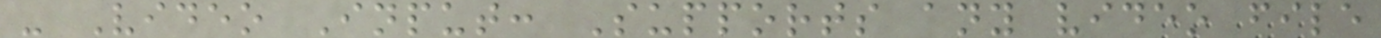- Video Input: Supports any video file
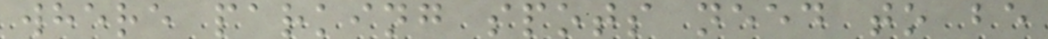where parking spots need to be
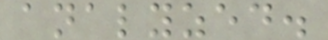analyzed.
